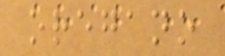oregano
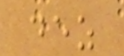dez
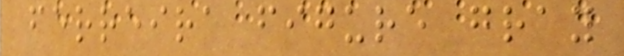ferreira figure gray
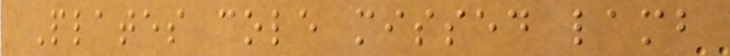Plates cole missed lamb
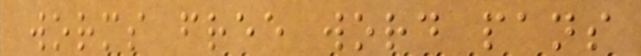worms free word pans
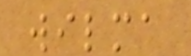wilma
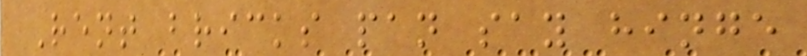Rent bricks pan say hinge
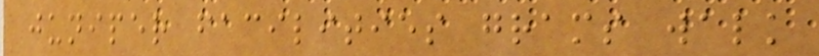juniper facilities grams walk
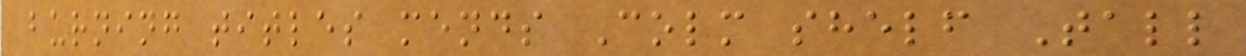burning titles mends Colm shelf Tall
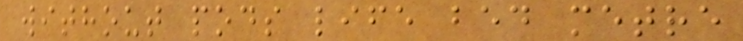without pods life bed metre
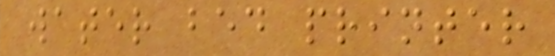water bed printer
